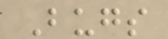Bugs
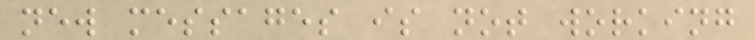new messages is not working
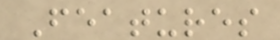Features
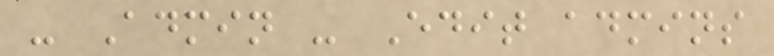- Admin - Edit admins
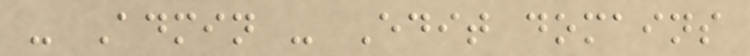- Admin - Edit domains
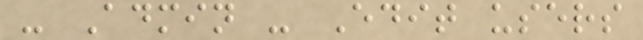- Admin - Edit users
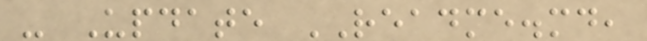- Update README.md,
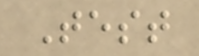Test
